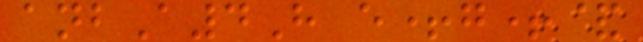anbA4H e+g+&
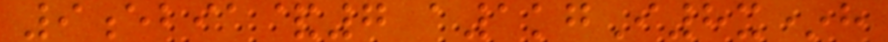9ebia&7 a1kgI8x*h
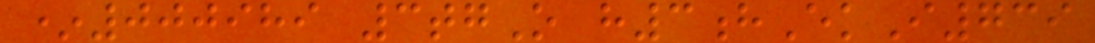*000989 3tgO h3hEkI739
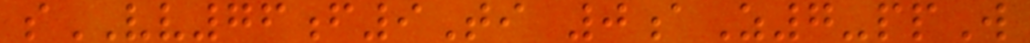sVV76f9Ti 0aZ7-ppW
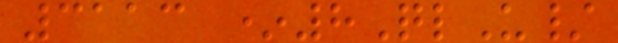3113 *8QlU/
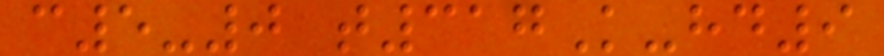c5-0 t317K-hd9
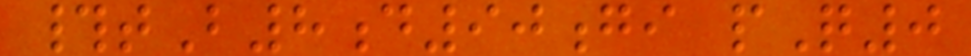#tB8d90gi pQ0
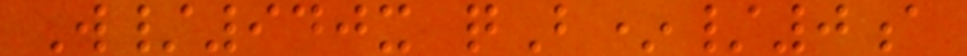W/940x qB*/0a
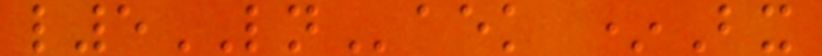l5LNaek *Bx
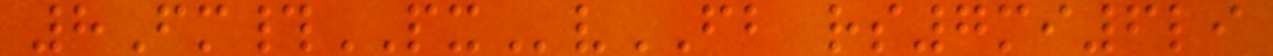8Fm#PXvFB rs7mi6li
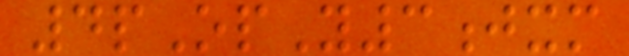4pOpY3jxm
